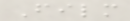Film
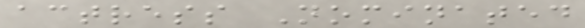actress Nominated
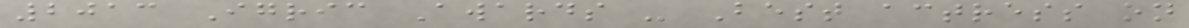2013 Igric Awards - Best actress on
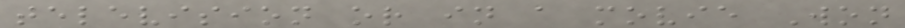television or in a movie Won
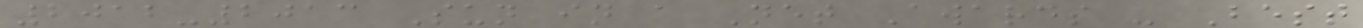2012-2013 Sun in a Net Awards - Best
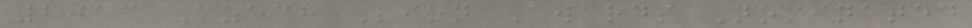2013 Czech Lion Awards Nominated
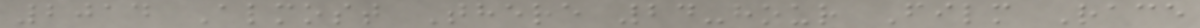2014 Almost There 24-hour Film Race
